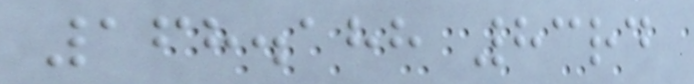168.188 83rd
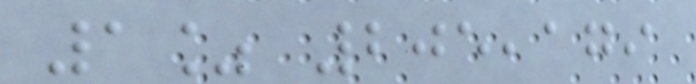1% 205,179
